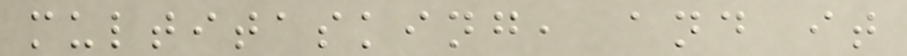multitasking, and it
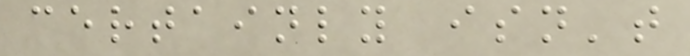certainly isn't
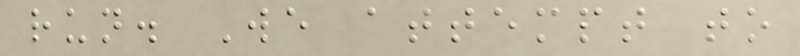run. We attempt to
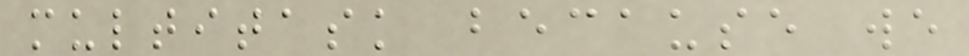multitask because we
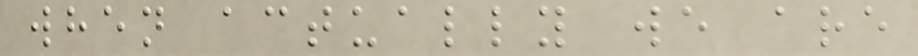when actually we are
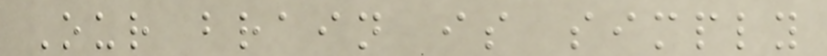Our brain is simply
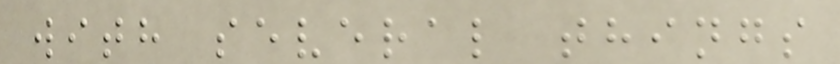with several things
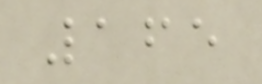165
